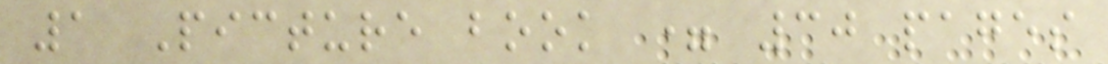1 Picture book = 30 pages
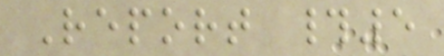Report #5
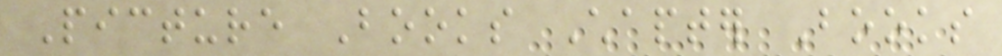Picture Books Chapter Books
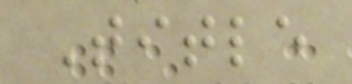Title
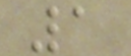1
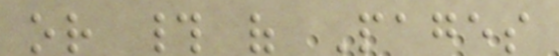or # of Pages
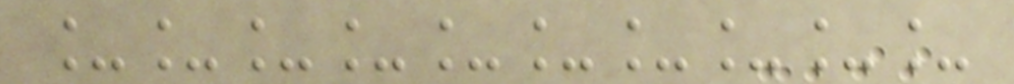__________
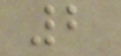2
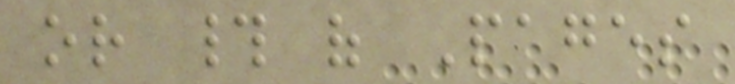or # of Pages
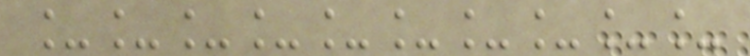__________
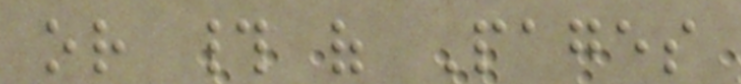or # of Pages
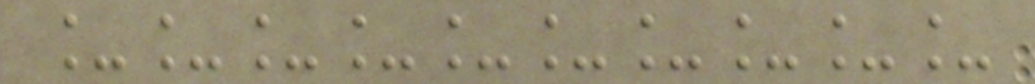__________
